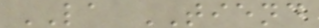LA TIEND
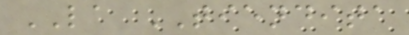LA TIENDITA
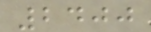2400
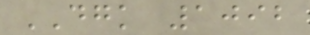DGK 1092
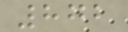872
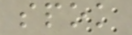spok
